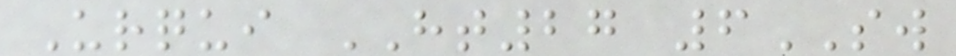Urqui HT27 6SW
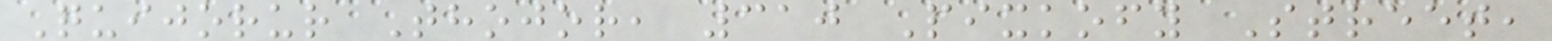Quijorur Thojor, 310 Pixkofy Street,
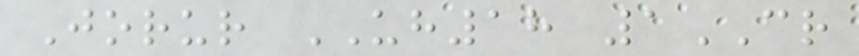Jorur UH18 1CR
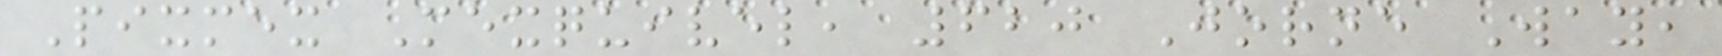Pixmex Mexquivel, 620 Jorne Way,
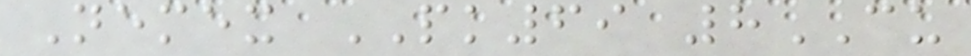Nemex PK69 8CU
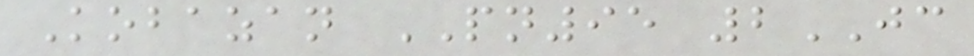Kobazan PN95 2JC
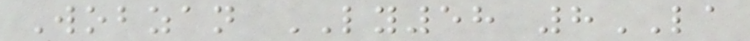Wobzan LY58 8LA
